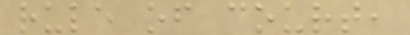rule of court,
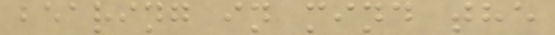bearing in mind the
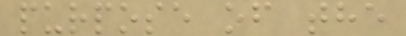purpose of the
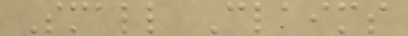Small Claims
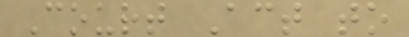Court Act to
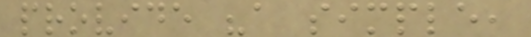provide "a simple,
